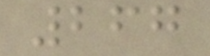267
